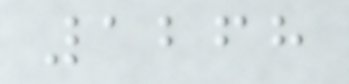1268
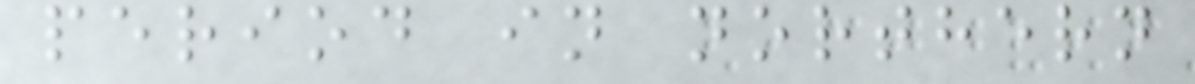period in northern
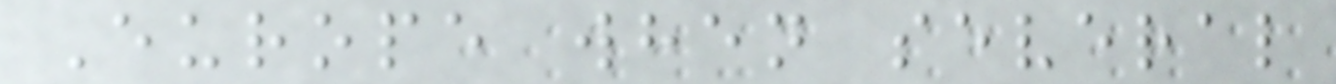Europe when several
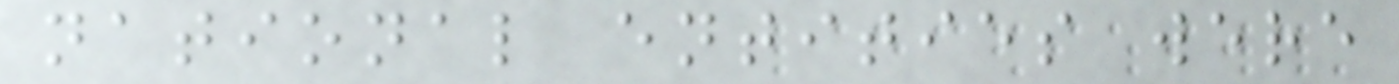national entities were
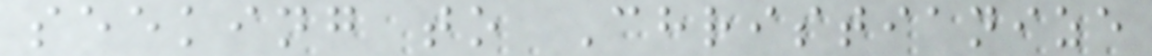seeking to Christianize
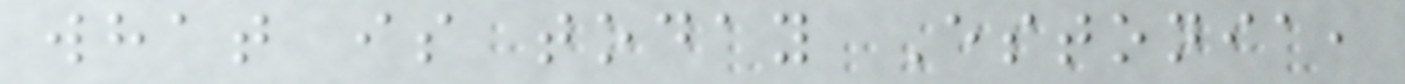what is today Estonia,
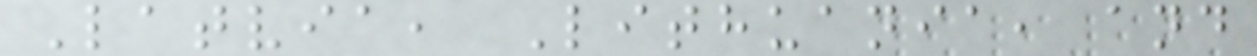Latvia, Lithuania, and
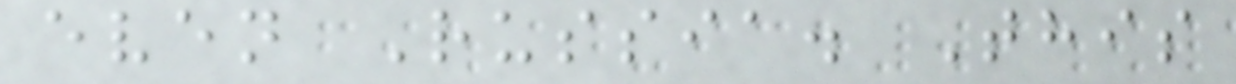even Russia. This
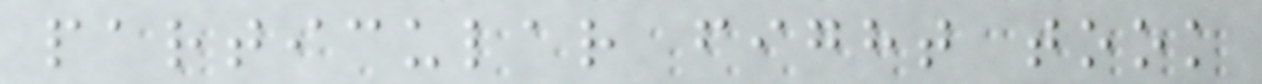particular fight took
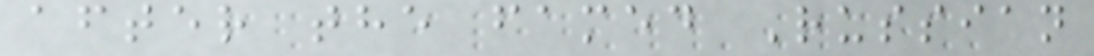after the famed Russian
